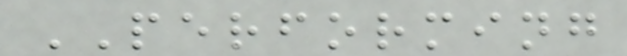PERFORMING
